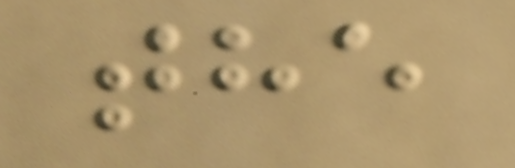the
